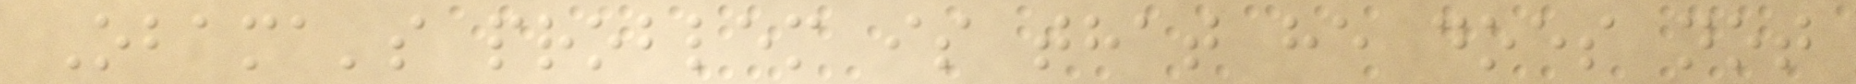Obama's problem is that he does not
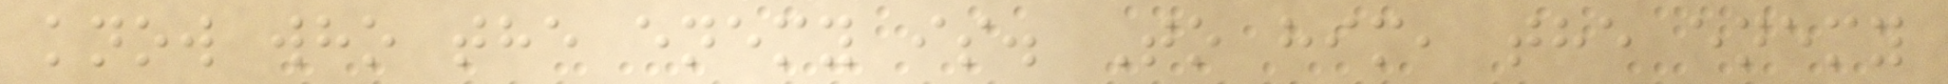know who the enemy is. To him, the enemy
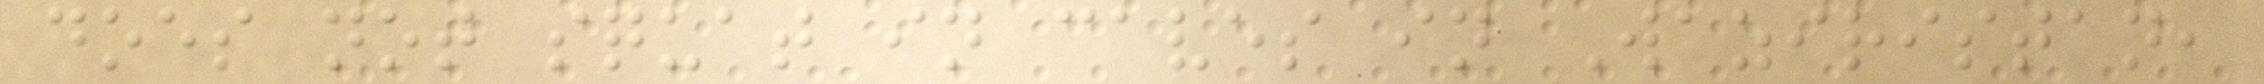does not squat in caves in Waziristan,
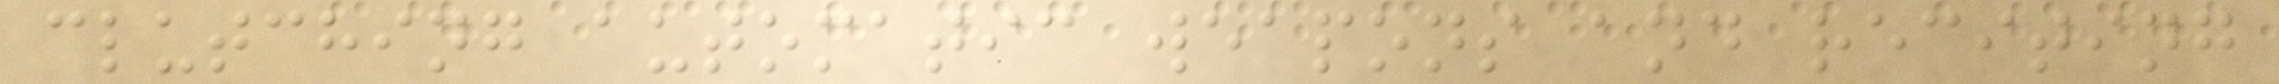clutching automatic weapons and reciting
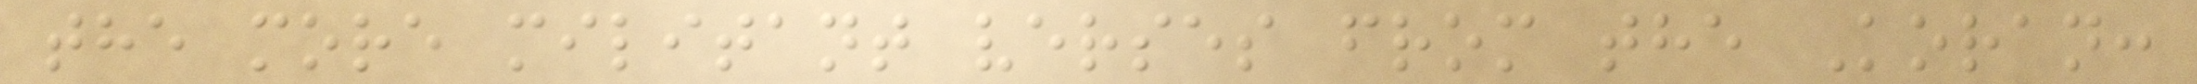the more militant verses from the Koran:
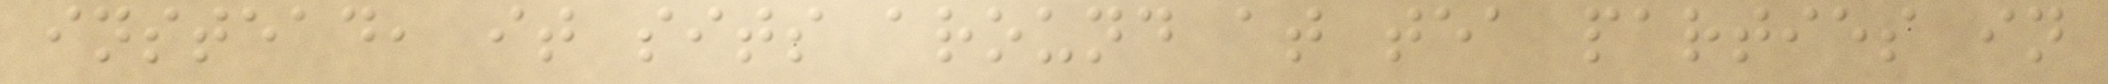instead, it sits around at tea parties in
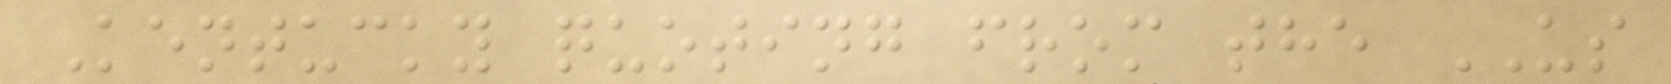Kentucky quoting from the US
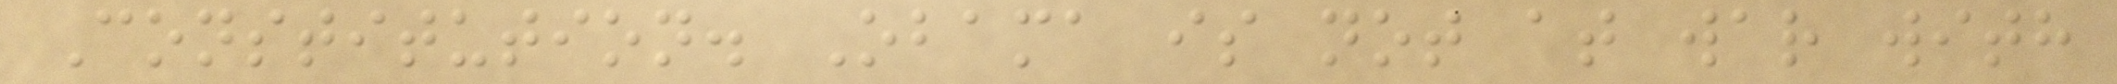Constitution. Obama is not at war with
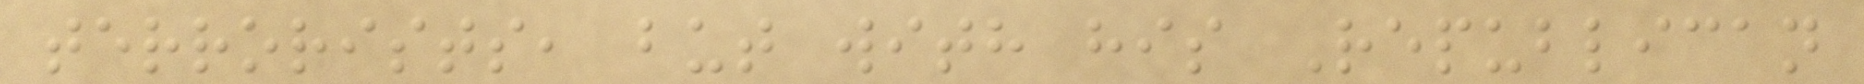terrorists, but with his Republican
